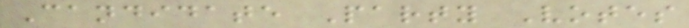Candidate Party Votes
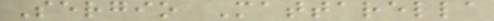Sergio Mattarella
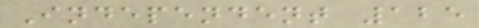Independent 125
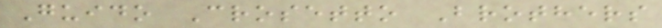Guido Crosetto Brothers
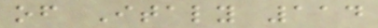of Italy 114
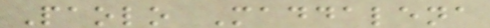Paolo Maddalena
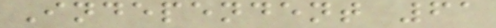Independent 61
